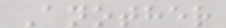Another
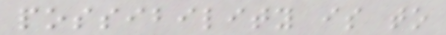possibility is to
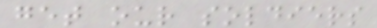get our soldiers
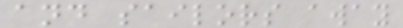and sailors away
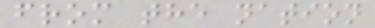from the nation
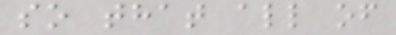so that all of
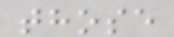those
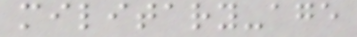military-age
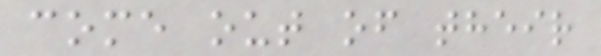come out of their
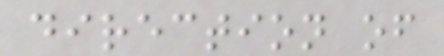direction of
